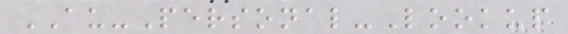AU-Personal-Lookup
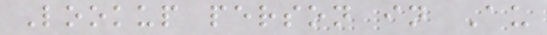Lookup person in Au
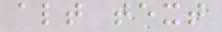alt text
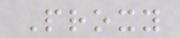Proxy
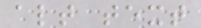alt text
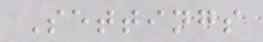Settings
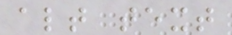alt text
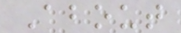About
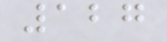127
